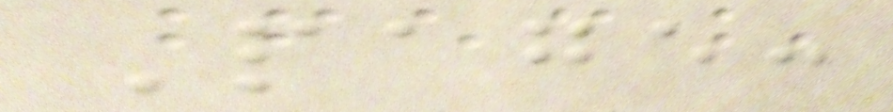Page:
